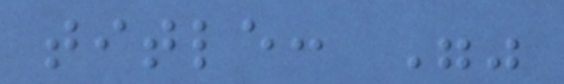title: ""
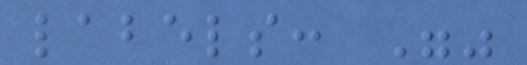labels: ""
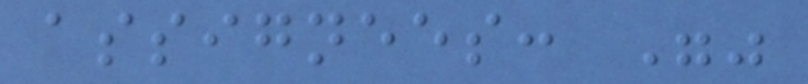assignees: ""
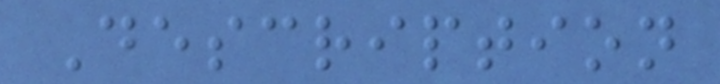Description
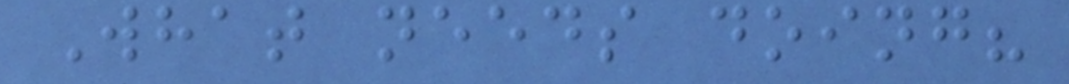What needs doing?
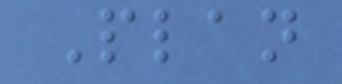Plan
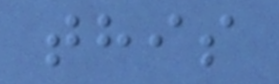this
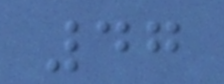47
